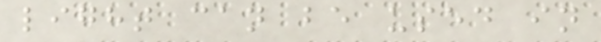light can be used in
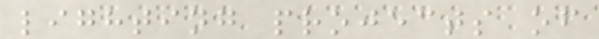lighting projects of
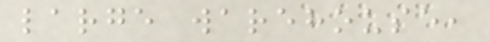large warehouse,
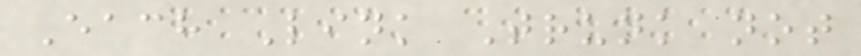Each Link Trunk not
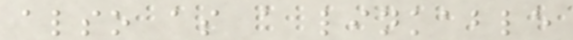also as a linkable
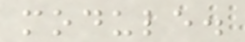module.
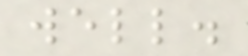well.
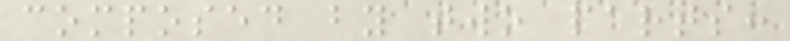composed by two parts:
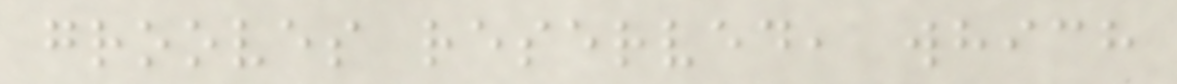grooves reserved, which
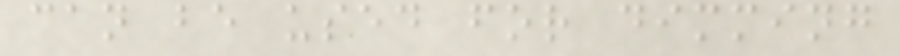can be used for dimming
